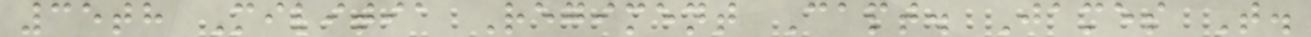35th Militia Regiment Capt. James T.
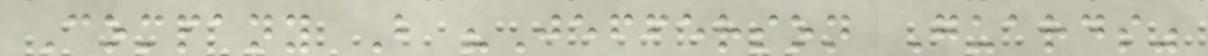Company B "Jefferson Guards"
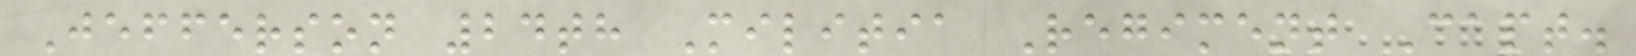Jefferson 24th Militia Regiment Capt.
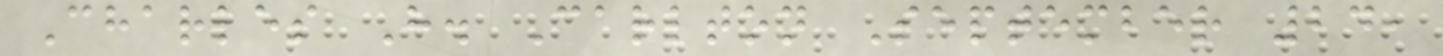Charles H. Carlton September 24,
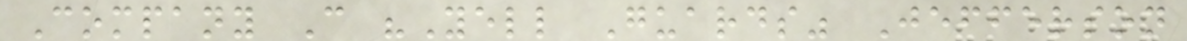Company C "Yell Guards" Jefferson
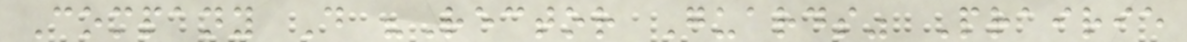Company D "Rector Guards" Prairie
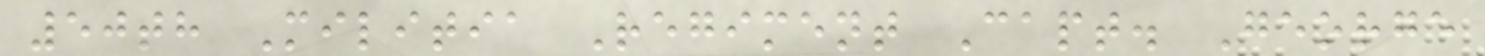50th Militia Regiment Capt. George
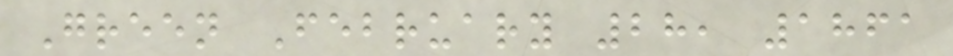Green February 28, 1861
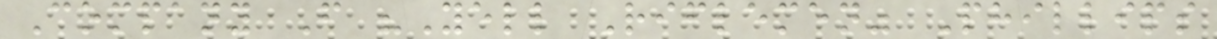Company F "Yell Riflemen" Phillips
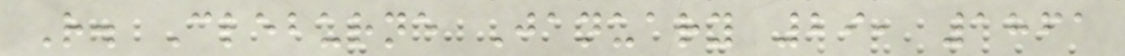R. Cleburne January 29, 1861
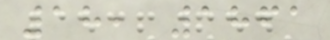18, 1861
